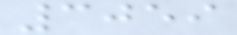3059
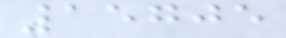15705
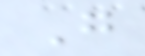G
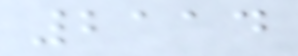2114
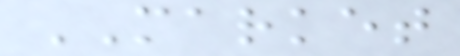MARKET
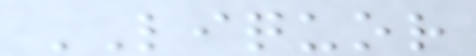LIQUOR
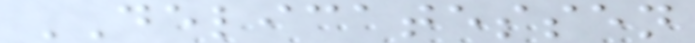DELICATESSEN
